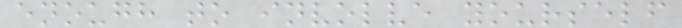enough to involve yourself
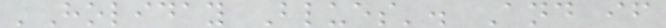'Holiday Blues'. And if
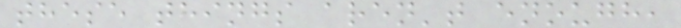these things aren't enough,
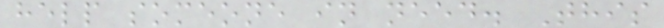help someone in need. This
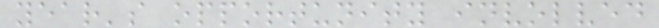year's opportunity involved
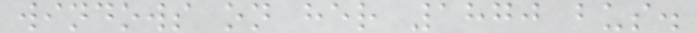windows on her 1870 bus.
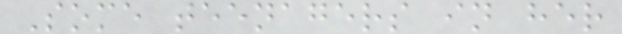Some teenagers in her
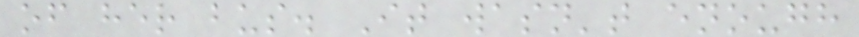of her bus. It wasn't enough
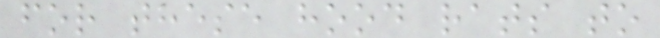for these hood rats to
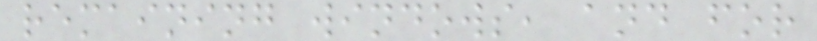remaining windows, and for
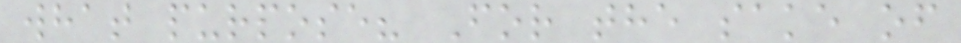what purpose? For the sake of
